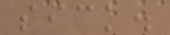sick.
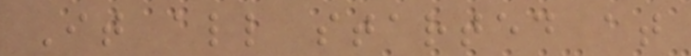It all started at
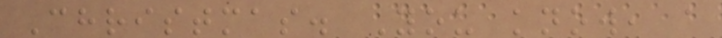Christmas. You know, a
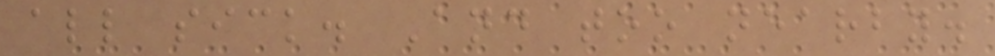all sick. And too nearby.
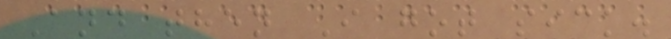And then I got sick.
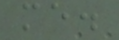me.
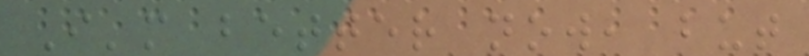I'm better now, but
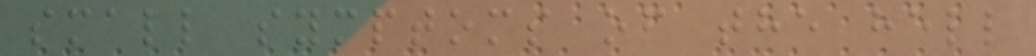small symptoms of the hell
